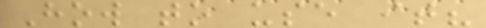How to use it?
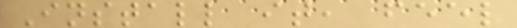Install it, feel
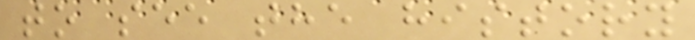to see the history
